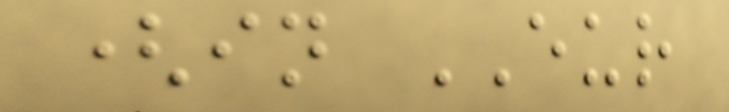(in EUR
